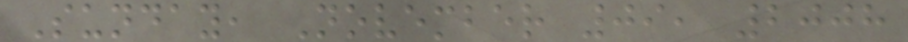Sunday, November 09, 2008
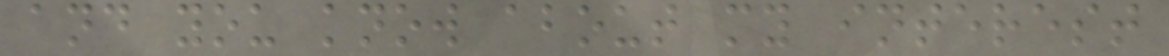and you know about my interest
